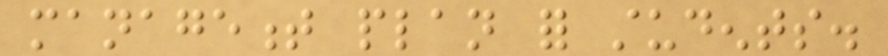management plan for students.
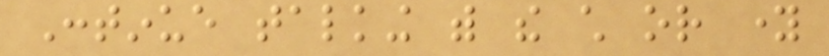Continue talking with the child or young
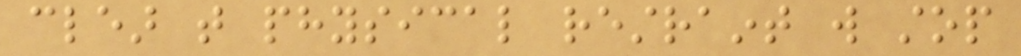clear that physical restraint will stop
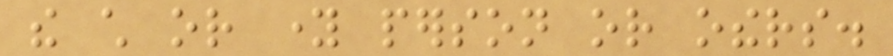the child or young person or others.
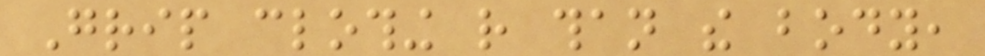Grip clothing rather than the body,
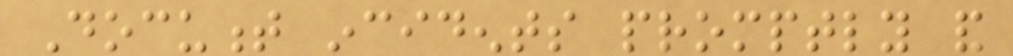Document incidents promptly and
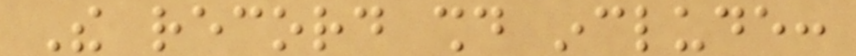The record should include:
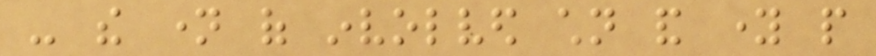- the name of involved children and young people
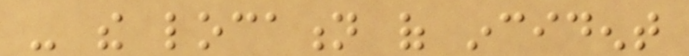- the location of incident
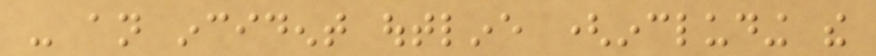- an incident outline (including the
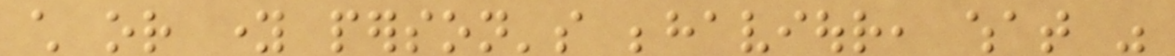child or young person's behaviour, what was
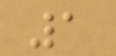1
